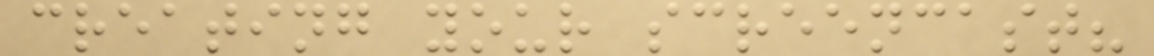creating your screencast?
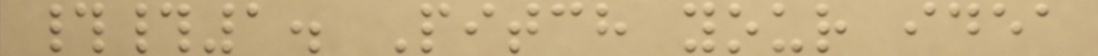##1. Pitch your idea
